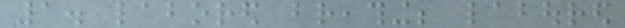1. labored breathing; laboured
